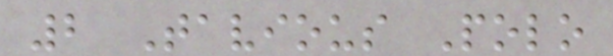2 Tavious Polo
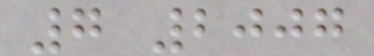7 2007
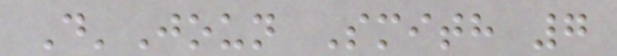D'Joun Smith 7
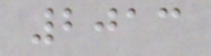2013
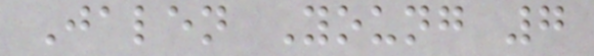Jalen Young 7
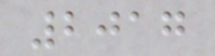2017
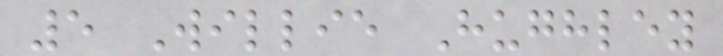5 Willie Hughley
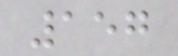157
